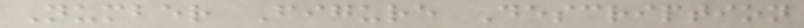Number Figure Description
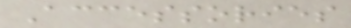Accessories
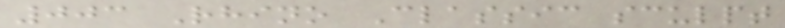003 Rhino Classic sculpt
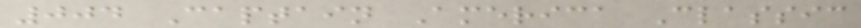004 Captain America Classic
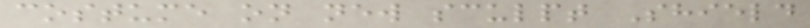costume on new sculpt Shield
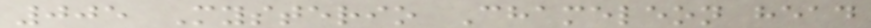005 Mysterio Chameleon head
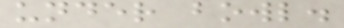under bowl.
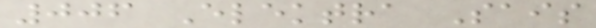006 Elektra Sais
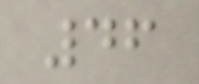46
